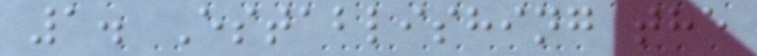1. Establishing the
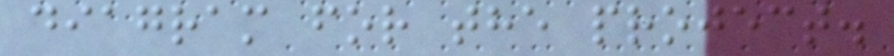diagram for the project.
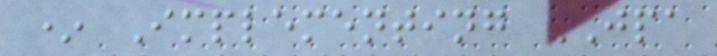* Implementing JPA
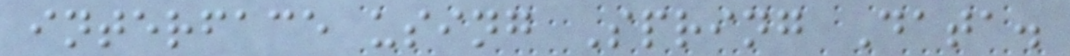interface using Spring Data.
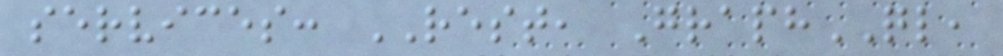services: REST, GraphQL,
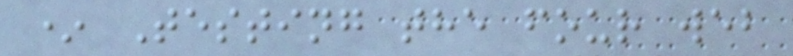* Testing the four web
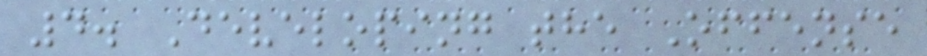4. Developing the Offense
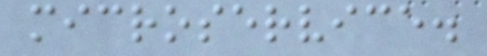microservice.
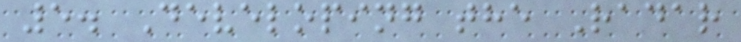5. Developing the Radar
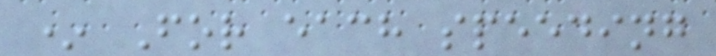* For each speeding
